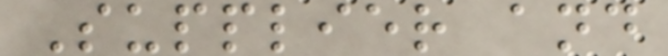Supplier and
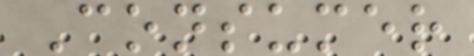Consumer
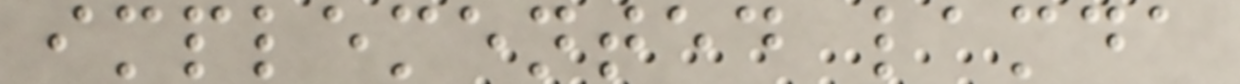implemented lamda
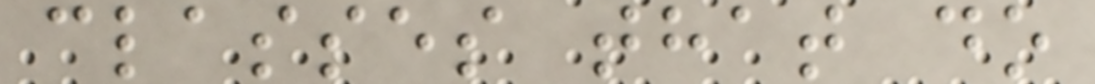classes that do
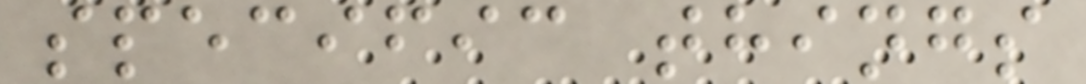specific things
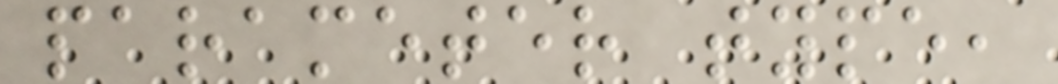parameter type,
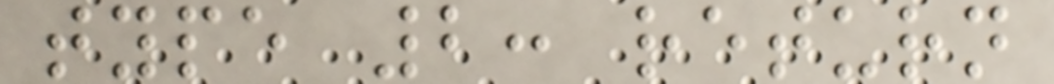type 2: return
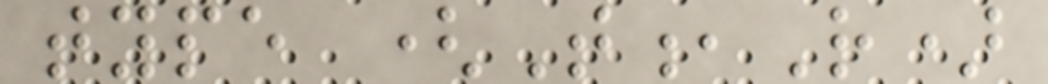type (T,R)
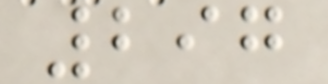297
